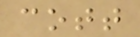cott
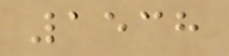1538
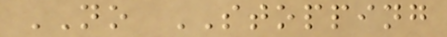NO STOPPING
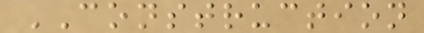CONSTRUCTION
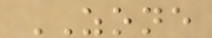ZONE
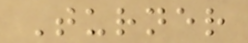Turner
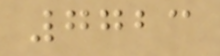7723
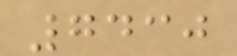7430
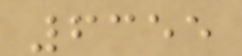6355
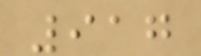917
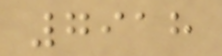7918
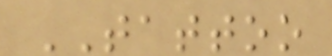TATTOO
